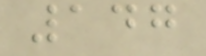147
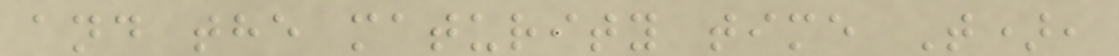and the maturity time T),
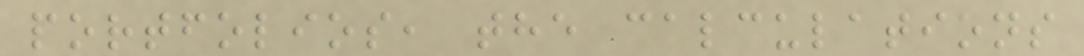portfolios, the calculations
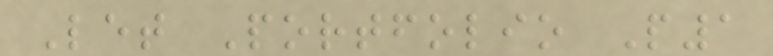Let Portfolio P1
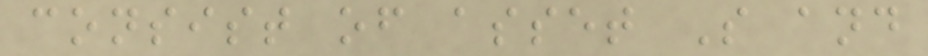consist of asset S and
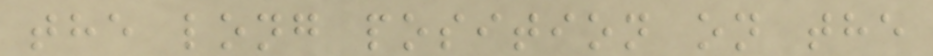the long position on the
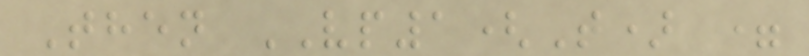Then VP1(T) =
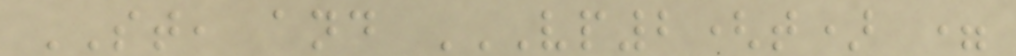ST, and VP2(T) =
